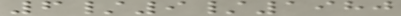6/9/1980
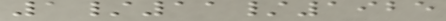1/11/1925
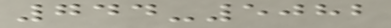744-5082
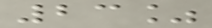23%
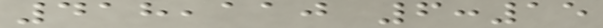418,110 6:15
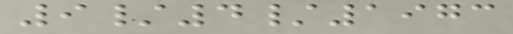9/4/1973
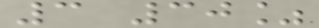3 30%
